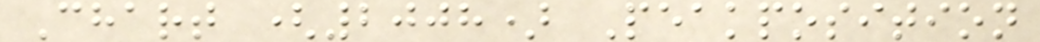Chart (2008) Peakposition
